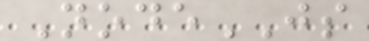NodeJS
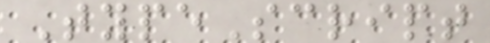TypeScript
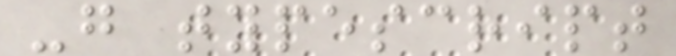-g typescript
